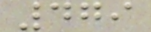479
